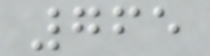765
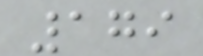179
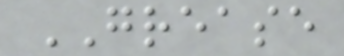GREASE
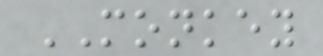MONKEY
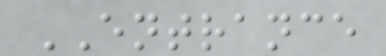ENTRANCE
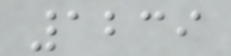1239
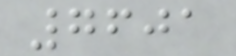7601
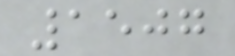1507
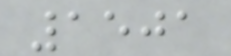1501
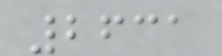2631
